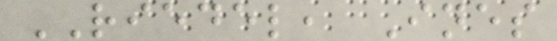RIEDEL, Ines
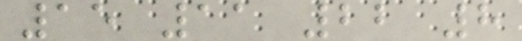15 11 22 8
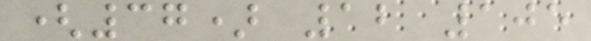(37) 12 105
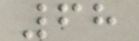68
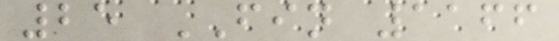25 FIN 1166
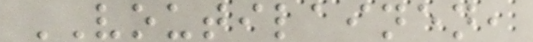VOUTILAINEN,
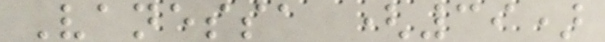Vanessa (39)
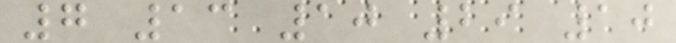7 13 10 29 10
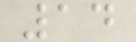14
